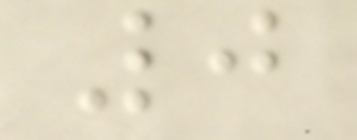0
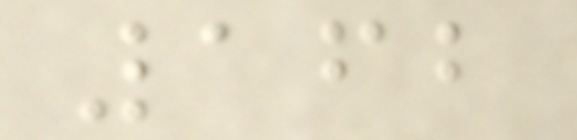162
